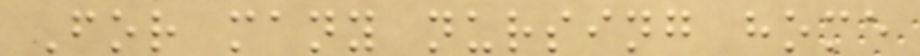For many nursing home
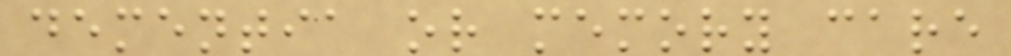dementia or memory care
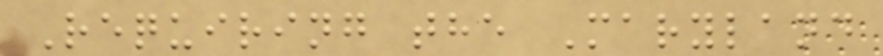Requiring the Maryland
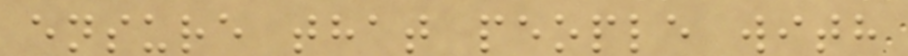ensure that people with
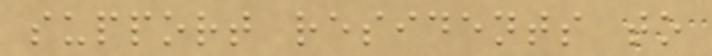support residents to
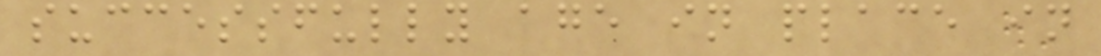successfully age in place in
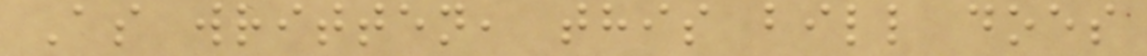As written, this bill does
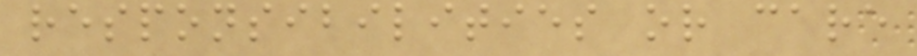responsibilities or care
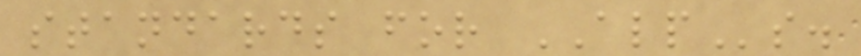standards for ALPs.
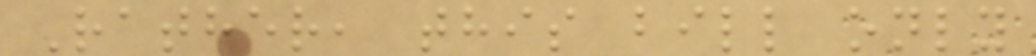Rather, this bill only
